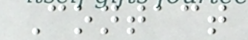Contact
